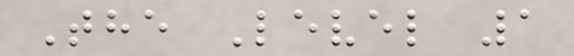The Level 1
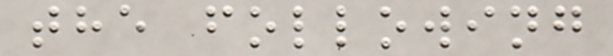the following
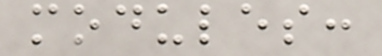modules:
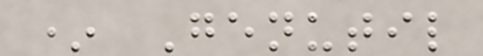* Genutil
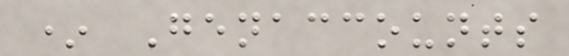* Genaccounts
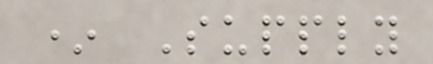* Supply
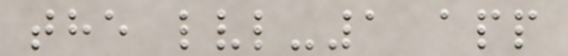the lvl-1 app
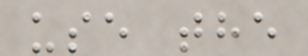use the
